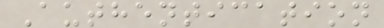Authentication
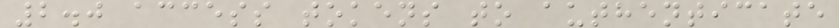2.0 access tokens to authenticate
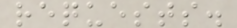requests.
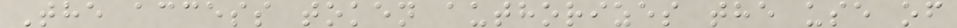The access token authorizes the use of
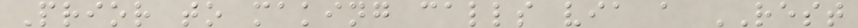Prior to making calls via a REST
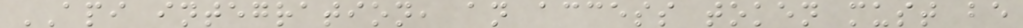API integration, an access token must be
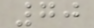70
